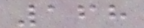168
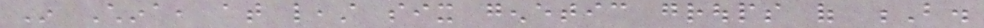In China, at least six genetic groups of B.
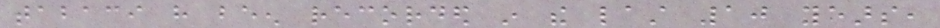tabaci have been recorded in the last 10 years,
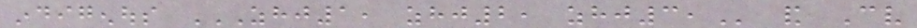indigenous ZHJ1, ZHJ2, ZHJ3, and Cv
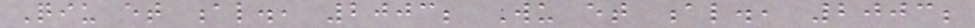Qiu et al., 2003; Wu et al., 2003;
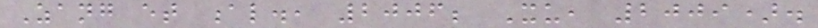Zang et al., 2006; Xu, 2009).
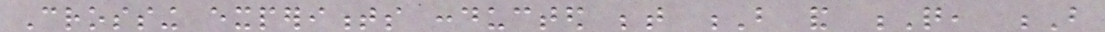Crossing experiments conducted between B and Q, B
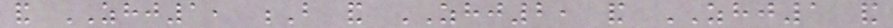and ZHJ1, B and ZHJ2, and ZHJ1 and
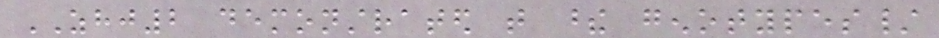ZHJ2 demonstrated that these genotypes/
